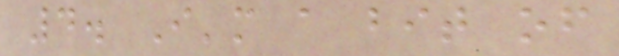4. I'm a bit of
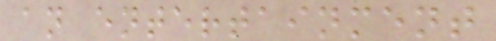an entertainment
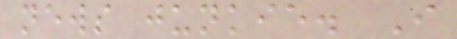news junkie. I
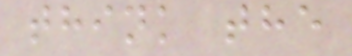think the
